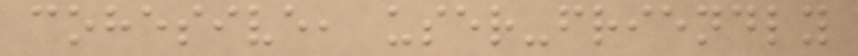cohesive, user-friendly
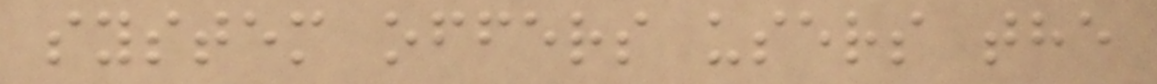system offers users the
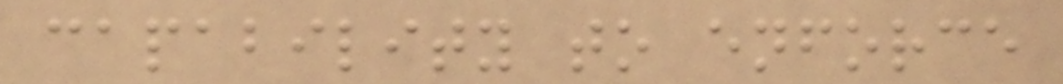capability to enforce
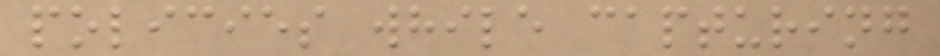policies while capturing
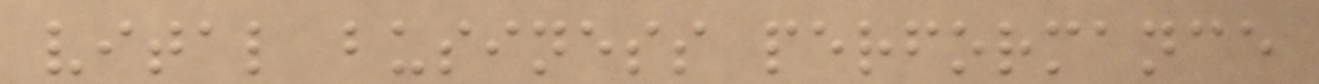vital business performance
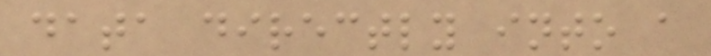data directly into a
